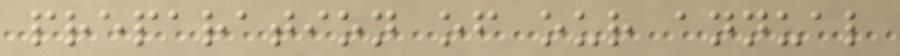preparation of our annual
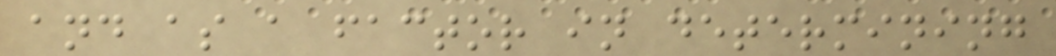and as a factor in determining
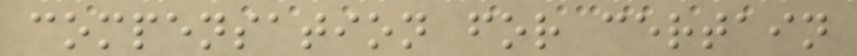compensation for certain
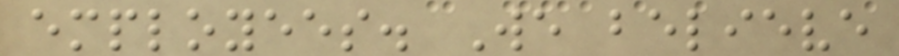employees. We believe
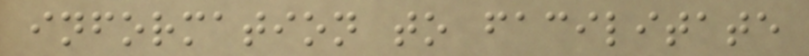information to facilitate
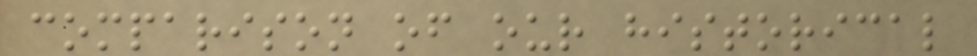comparison of our historical
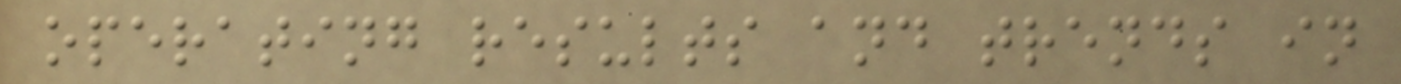operating results and trends in
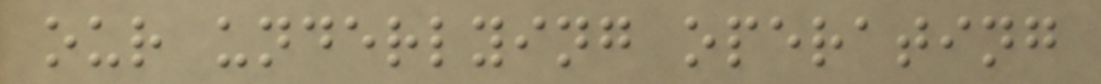our underlying operating
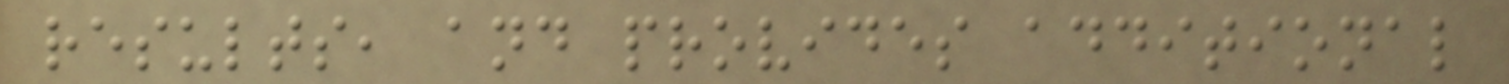results, and provides additional
